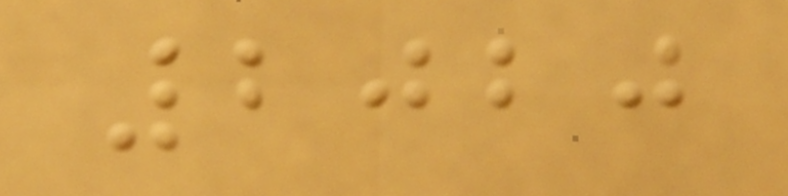2020
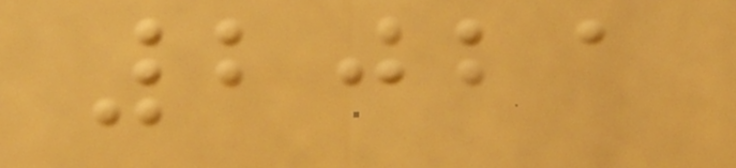2021
